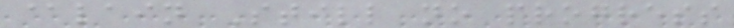@lain Still no progress
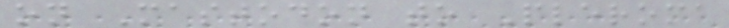on Mastodon to Pleroma
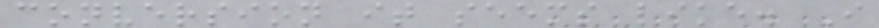conversion it seems like. I
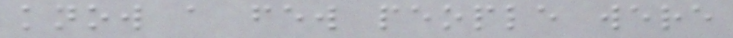know a few people were
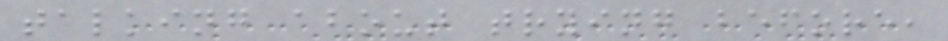talking about trying before,
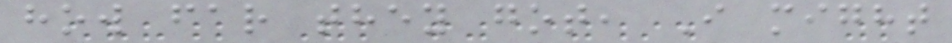how far they got, I might
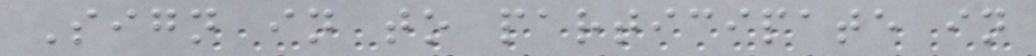Sign in to participate in
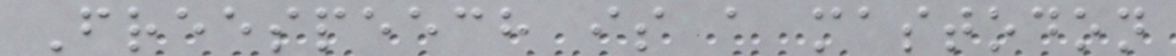Freespeech is a mastodon
